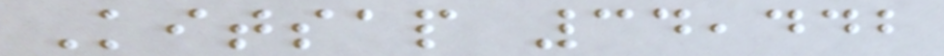Kitsap 34,442
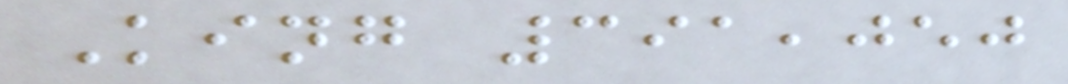King 391,050
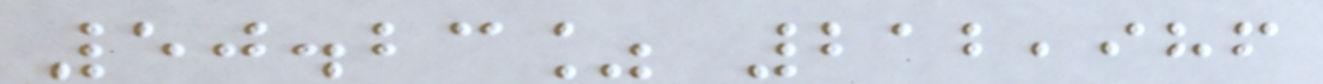50.23% 212,986
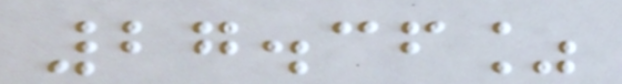27.36%
